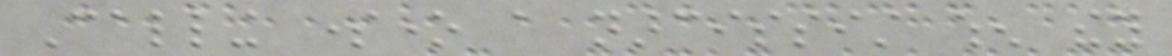Calling someone a narcissist when they
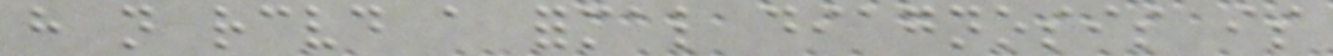have not received a formal diagnosis is
